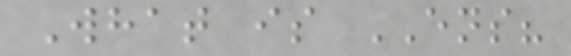What is ENS?
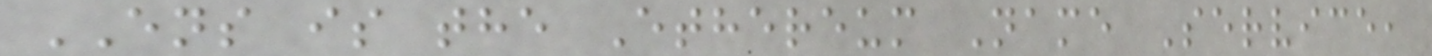ENS is the Ethereum Name Service,
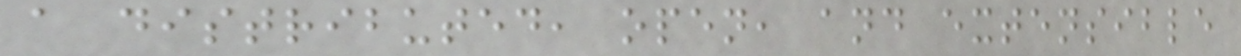a distributed, open, and extensible
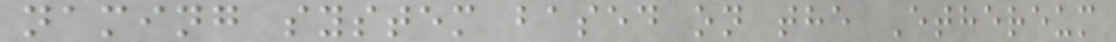naming system based on the Ethereum
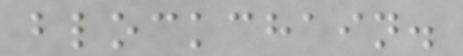blockchain.
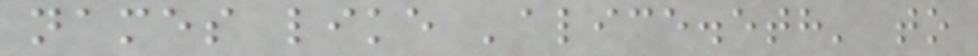names like 'alice.eth' to
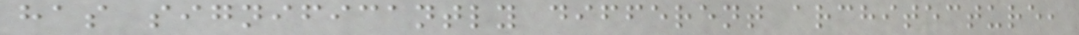has significantly different architecture,
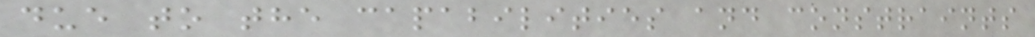due to the capabilities and constraints
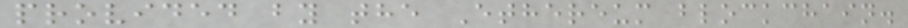provided by the Ethereum blockchain.
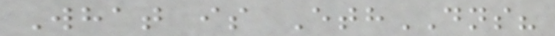What is EthDNS?
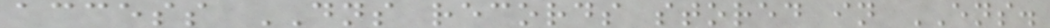access DNS records stored in ENS.
